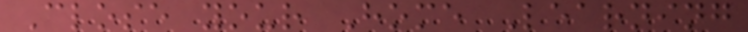Close your Home Learning
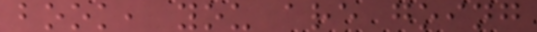book, you are going
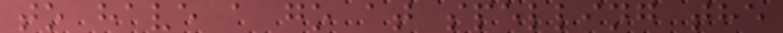to have a go at spelling the
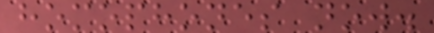homophones now.
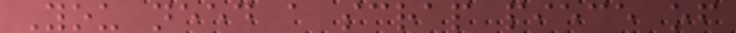You need a scrap piece of
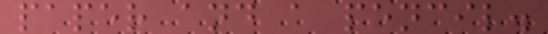paper and a pencil.
